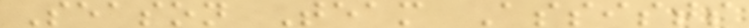Season Team Assists
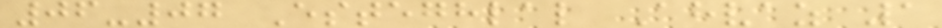06-07 Esteghlal Ahvaz 1
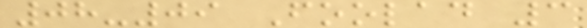08-09 Foolad 3
